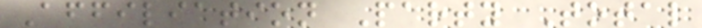Affiliation Party Total
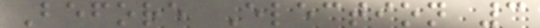Before Election 3
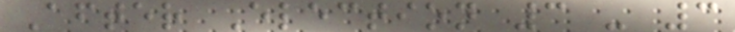After Election 3 - 3
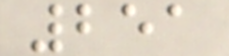251
